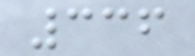336
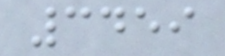3459
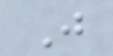J
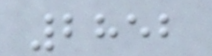2852
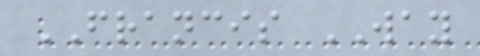FRANCIS WAY
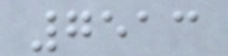7513
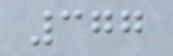377
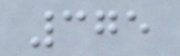375
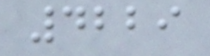4229
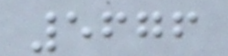5676
